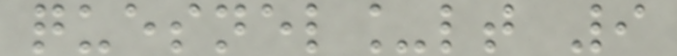quesnel_lt 9
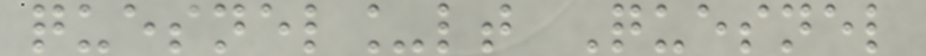quesnel_lt Quesnel
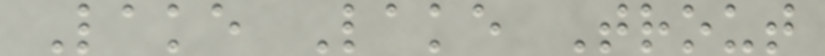Lake Lake Trout
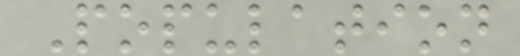Population
